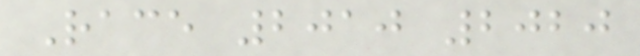Race 2010 2020
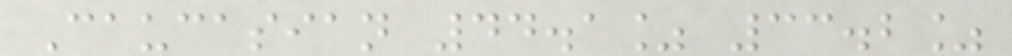Caucasian 44.1% 33.2%
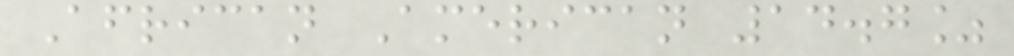African American 14.7%
